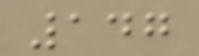147
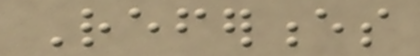References
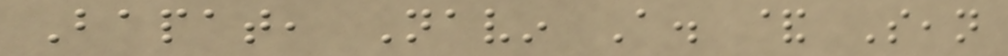Bapat, Navin A. & Sean
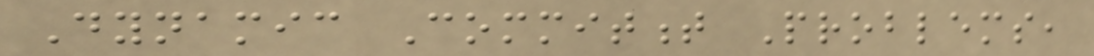Dynamic Commitment Problems,
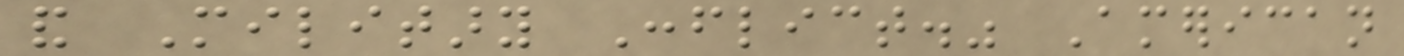and Military Conflict." American
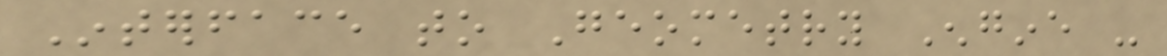Interface to Geometry Engine -
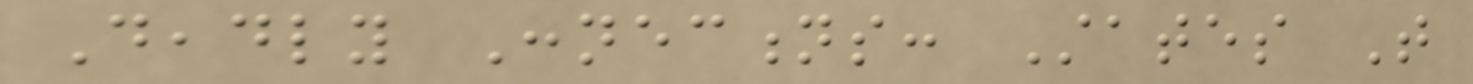Deadly Connections: States That
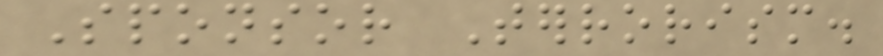Sponsor Terrorism.
